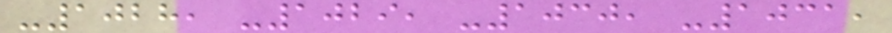-1028, -1029, -1030, -1031,
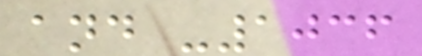and -1036
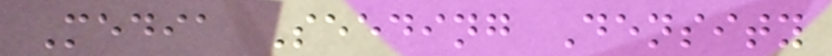Media Seeding Density
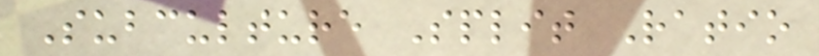Subculture Split Ratio
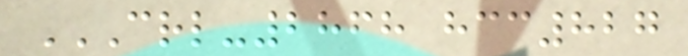CRL-2868 HCC827
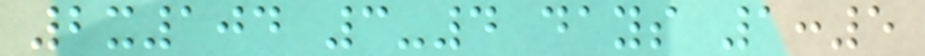2x104 3-4 days 1:5
